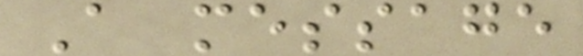A message
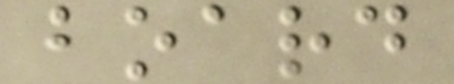board
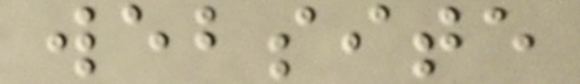website
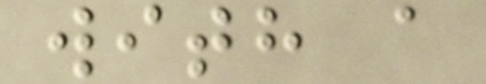with a
